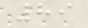89
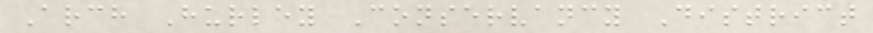Arch Hurley Conservancy District
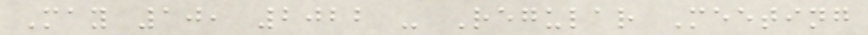May 10, 2022 - Regular Meeting
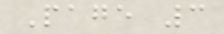Page 3
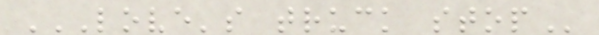LOVE'S TRUCK STOP
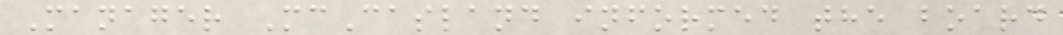Manager McCasland informed the board
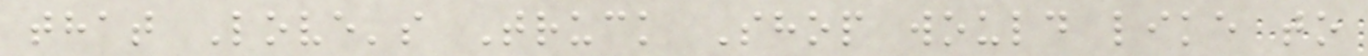that Love's Truck Shop would like to
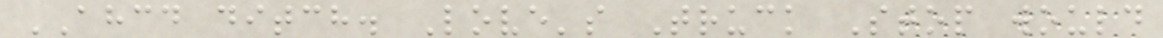AHCD ditch. Love's Truck Stop would
